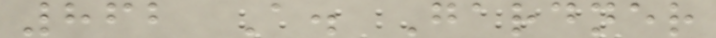862 A. Gardner
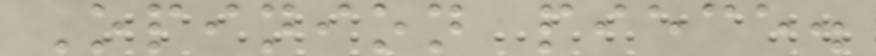Opinion piece.
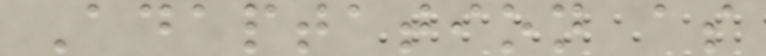Adaptation as
